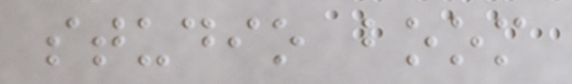studio boom
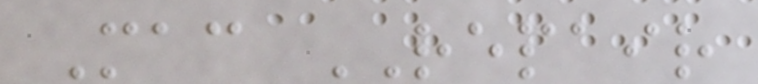Mac REPAIR
